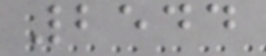2544
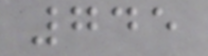745
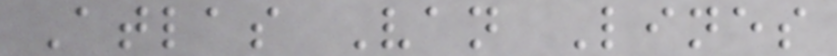Atlas Van Lines
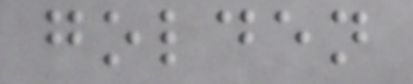golden
